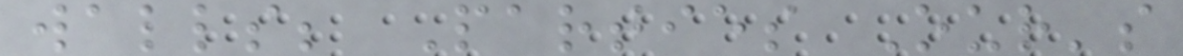walls; Parties Our's
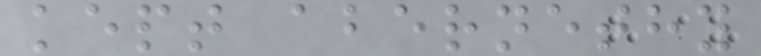kept abernethy
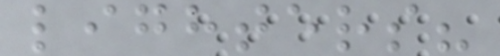lighters?
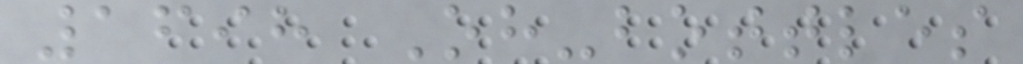1698 Oh-bottles
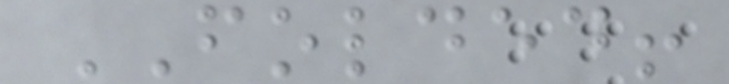FOLDED!
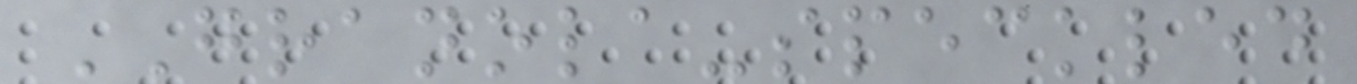GRANOLA-speckled
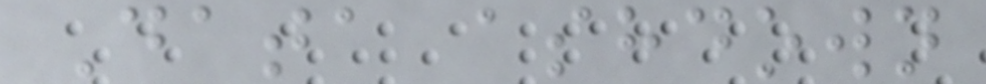Data ashdown
